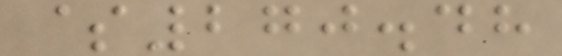$270.48
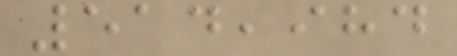514,984
